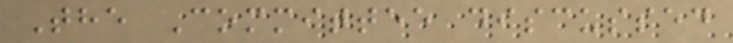The Committee discussed
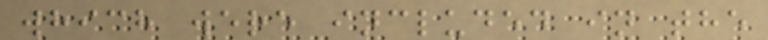which were included in the
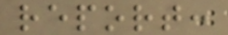report:
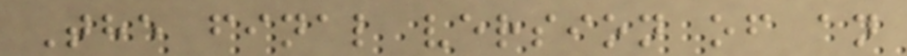The final version of an
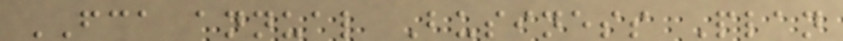FCA annual Business Plan
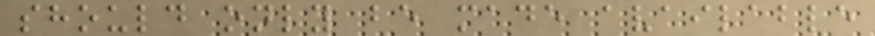should only be made available
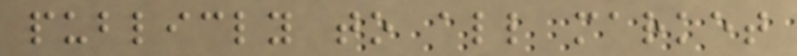publicly to all market
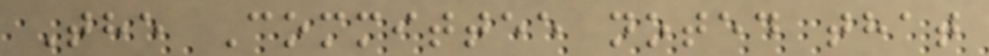The Committee noted that
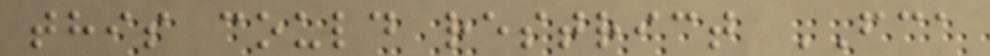this could restrict FCA
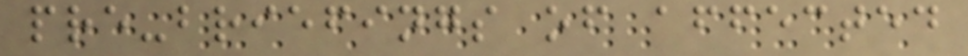pre-briefings of affected
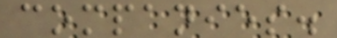companies.
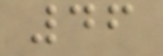46
